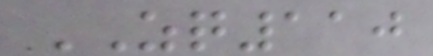ZQ110
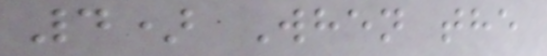4) When the
